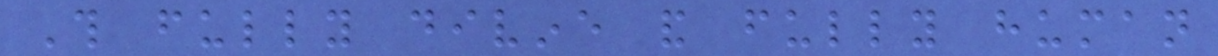This fully divine and fully human
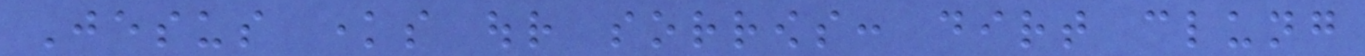Jesus knows our sorrows: dirt clung
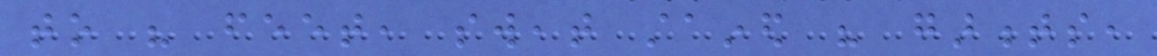to his feet, sweat stained his garments,
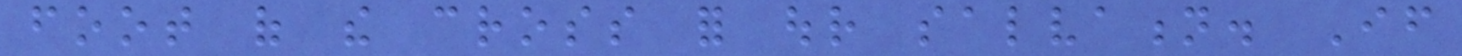foot of the cross for our salvation. If
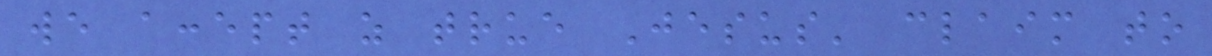we accept as true Jesus' claim to
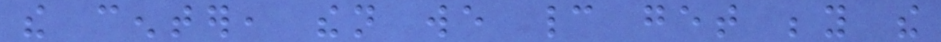the center, then we cannot get beyond the
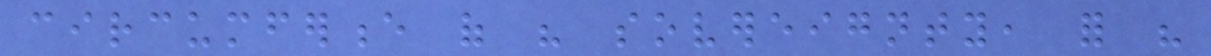circumference of his sovereignty, for his
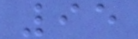95
